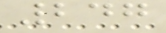247
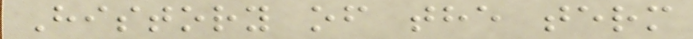History of the term
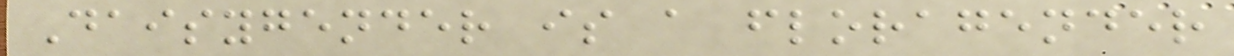Daisygender is a floragender
